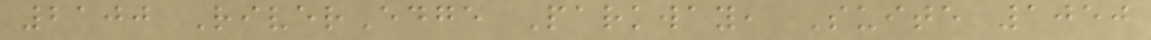2100 RiverEdge Parkway, Suite 1050
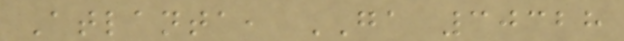Atlanta, GA 30328
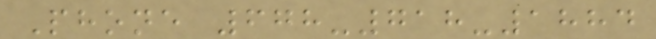Phone 678-718-1884
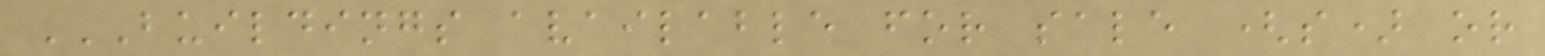BUILDINGS AVAILABLE FOR SALE (S) OR
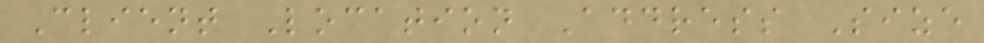Client Location Address Size
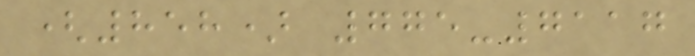(858) 775-7117
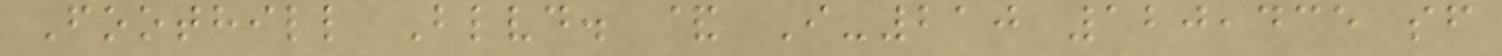Foothill Blvd. & I-210 120,435 sf
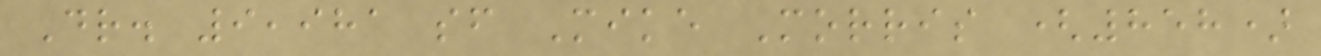Dr. 9,981 sf Mike Morris (858)
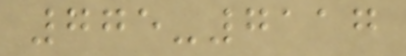775-7117
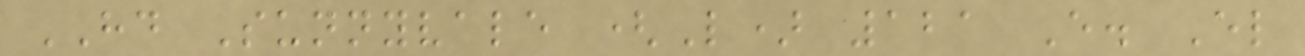HD Sunnyvale (L) 121 E. El
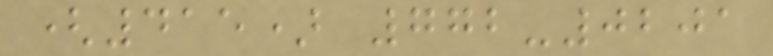(415) 772-0201
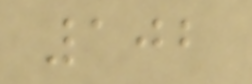102
